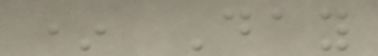* Day
